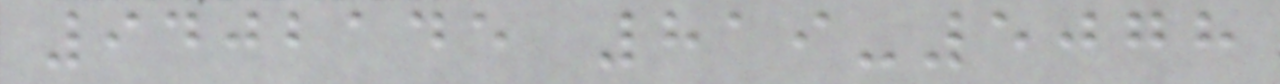9402145 819-5078
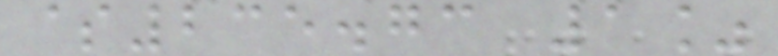$235.73 1%
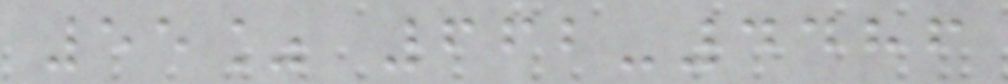55% 662-4486
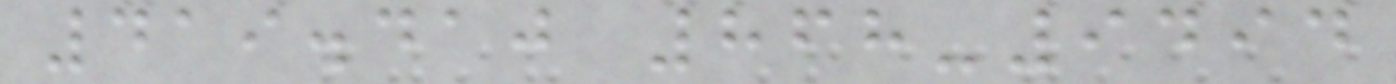419.410 868-9494
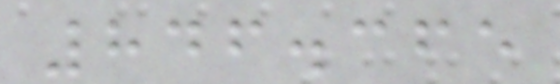846.365
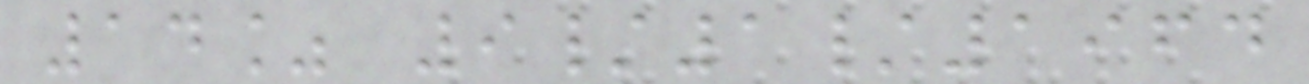14% 9/1/1964
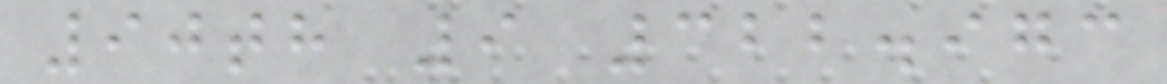90th 9 322.973
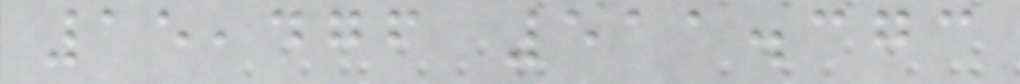15,476 511.373
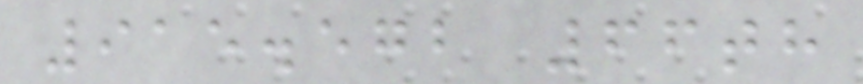915.572 66th
